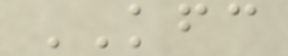KFC
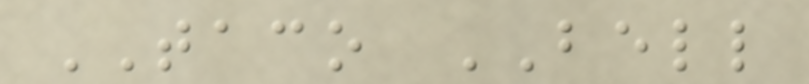TACO BELL
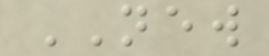NEW
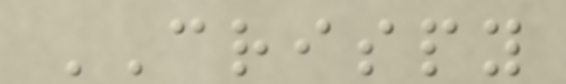CRISPY
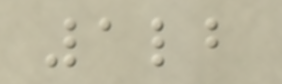1lb
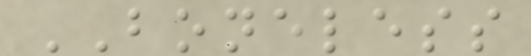BONELESS
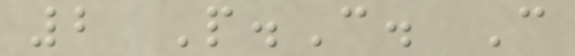2 P.C. C
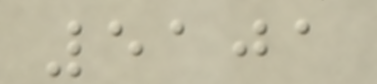5101
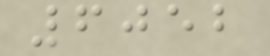6052
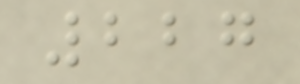227
